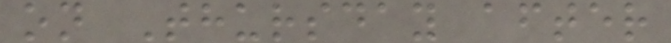on Thursday after
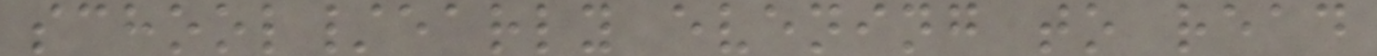school/early evening to read
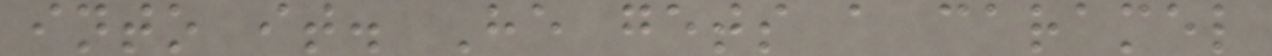into it. He gets a caramel
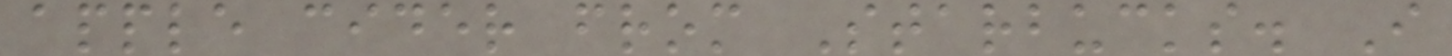apple cider from Starbucks. I
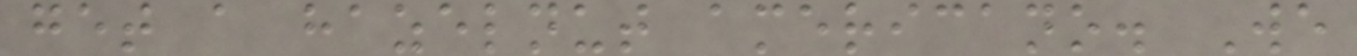get a hazelnut americano. We
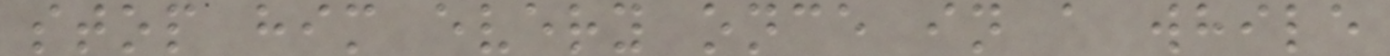stop him every once in a while
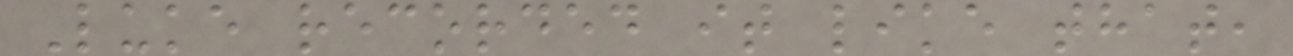Luke recorded it like that,
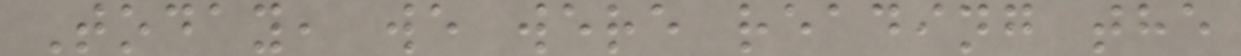Today, we were reading the
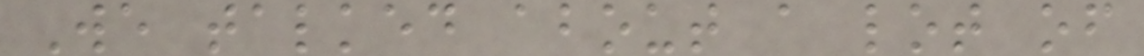We talked about a lot of
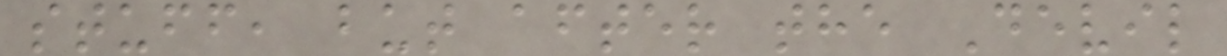stuff, but after the Devil
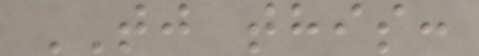TJ this:
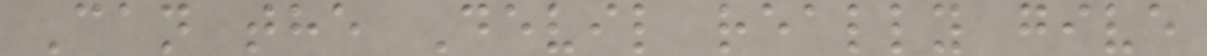Can the Devil really give
